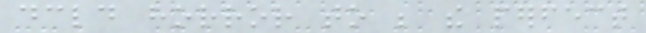declared horror to be the perfect
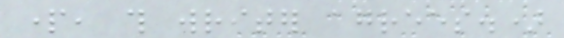part, this writer agrees.)
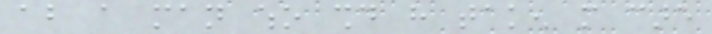about a man who should have taken more care
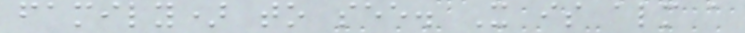family) to see. It is almost a
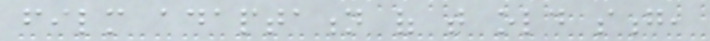film adaptation of that old song,
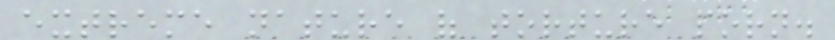extreme nature of torture porn.
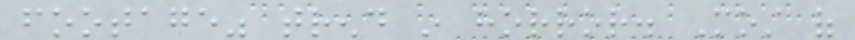footage" trend in horror. Most of
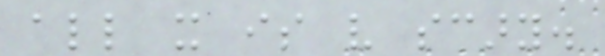all it is very scary.
